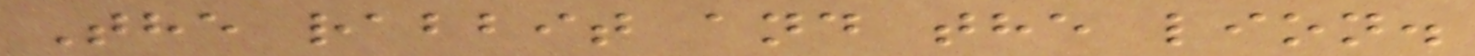The rabbit and the lion.
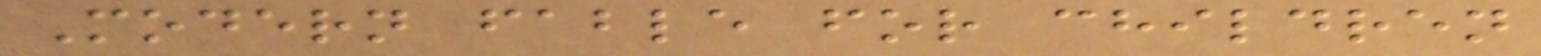Modern fable for children
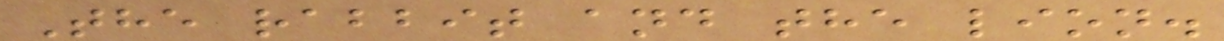The rabbit and the lion.
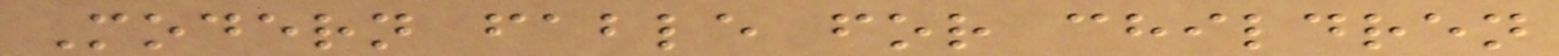Modern fable for children
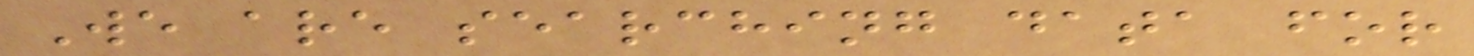We are searching data for
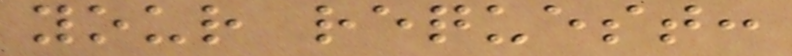your request:
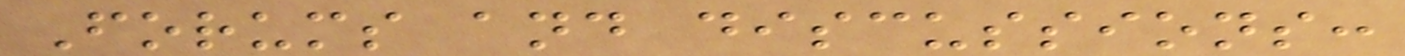Forums and discussions:
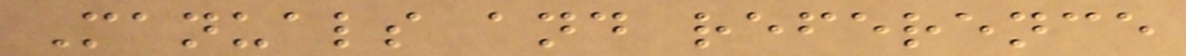Manuals and reference
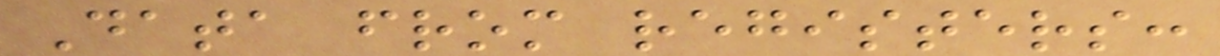Data from registers:
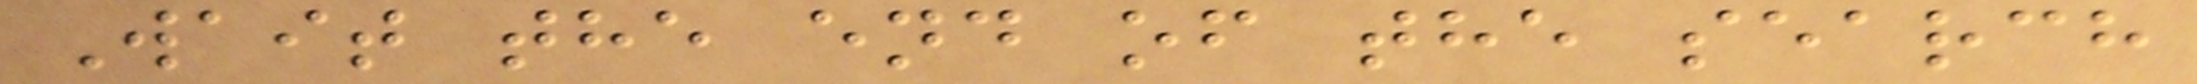Wait the end of the search
